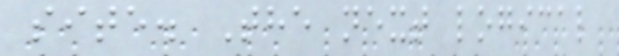site. The next logical
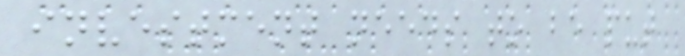investment needs to be put
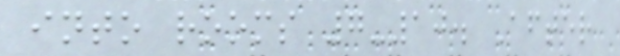into rooms 7-10. After
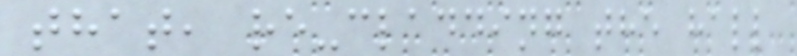that, re-cladding the hall
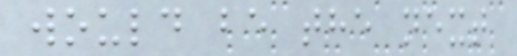would be the next
